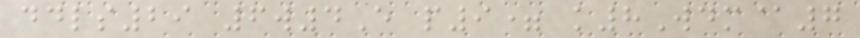ddls29 6w4E p9= k8Wdm@7
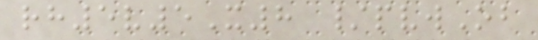rh5v5X8 /pvwOb
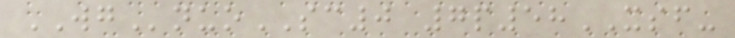WGnuoSC0 7p58XSF-
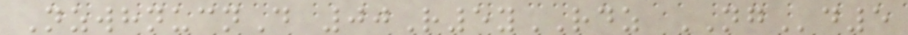NzwhnucnD 00R5yRDZ NGd5
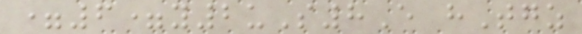=6=y2uS8E hTgz
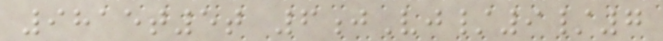9815t5t 6jVj/9/7
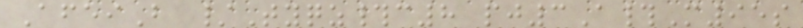AfeiB /Tyqz#c8 pj3A#M95s
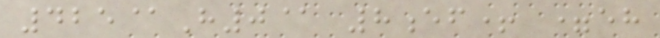425@H0@ 8ef+ =eh
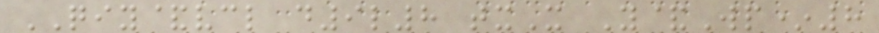QIY&vcl d9l8 txX Y&Wp*8
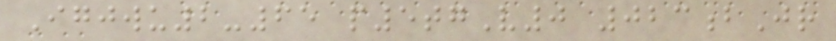Igjwu2-65 p5tgV0 023bJr
